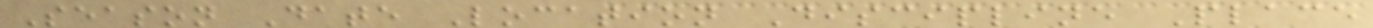Season Date Location Discipline Place
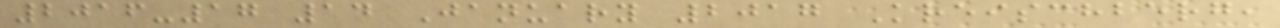2016-17 14 January 2017 Kreischberg,
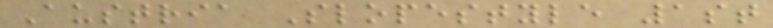Austria Slopestyle 1st
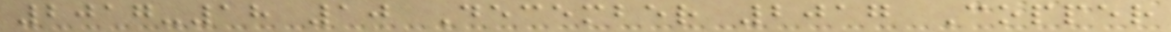2017-18 10 December 2017 Copper
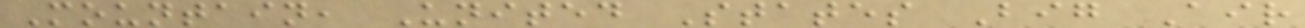Mountain, United States Big Air
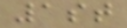1st
